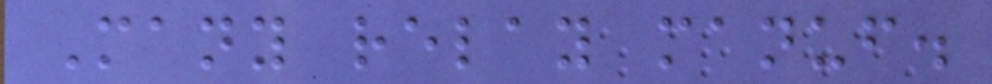Many relay manuf.
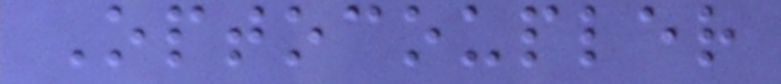Optocoupler
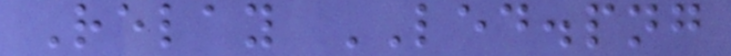Relay LED.png
